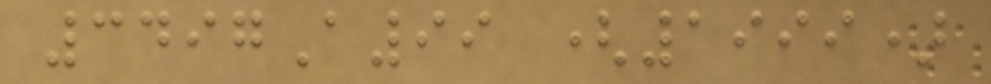3497A99 (1999)
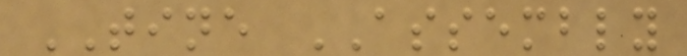TINE ASSEMBLY
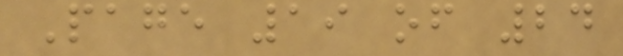Page 19 of 24
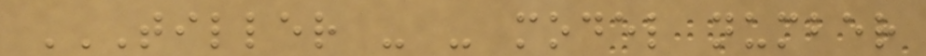TILLER - - MODEL NUMBER
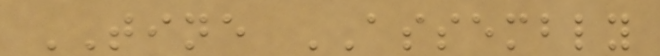TINE ASSEMBLY
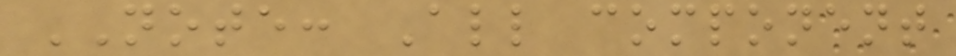NOTE: All component
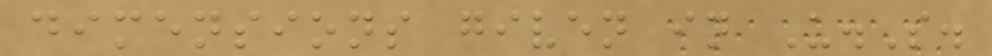dimensions given in U.S.
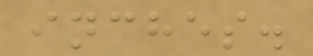inches.
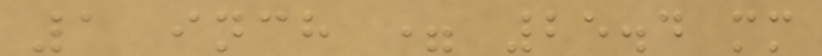1 inch = 25.4 mm
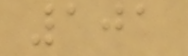101
